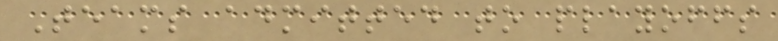Teams admitted to playoffs
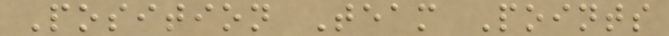Position Team Points
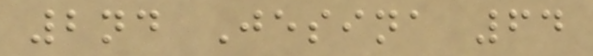2nd Jesina 64
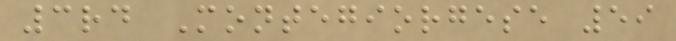3rd Montegiorgese 59
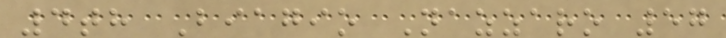4th Biagio Nazzaro 57
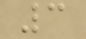3
